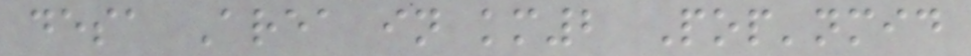desa Area in km2 Pop'nmid
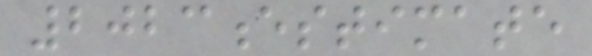2023estimate
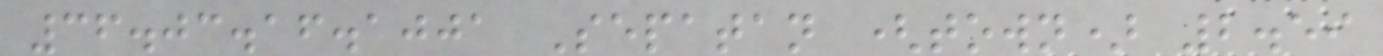36.03.16.1001 Sepatan (town) 2.59
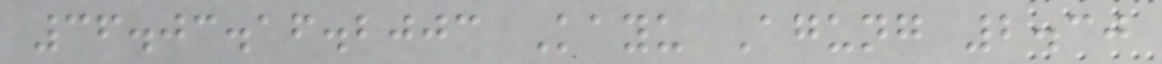36.03.16.2003 Kayu Agung 2.30
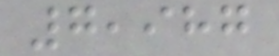7,987
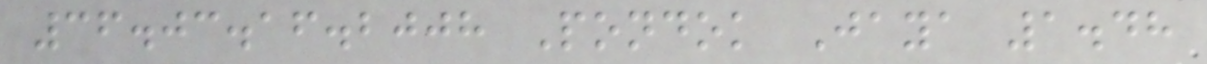36.03.16.2008 Pondok Jaya 1.48
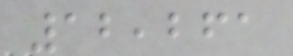12,261
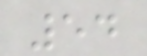54
